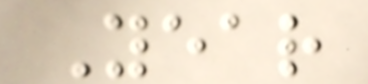Year
